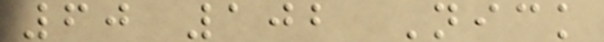60 102 Nick
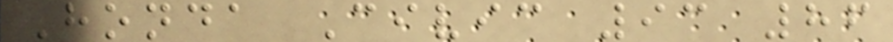Honda Civic 93 86
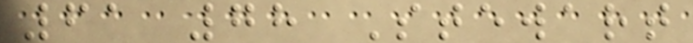61 78 Stewart
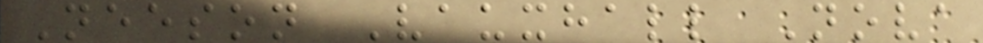Neeson Vauxhall Nova
